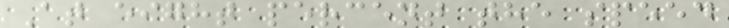At eight percent the speed
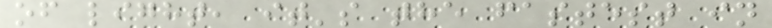of light, it's the fastest in
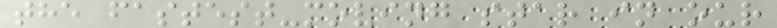the fastest-moving star in our
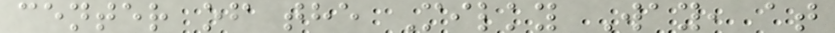center of the Milky Way, at
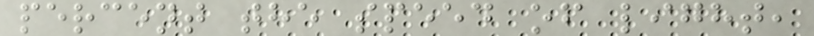percent the speed of light,
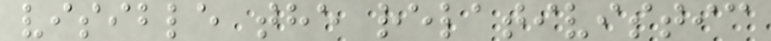visible the relativistic
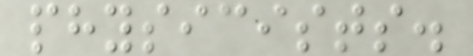physicists.
